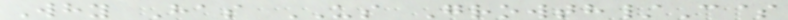Why Has US Growth/C$
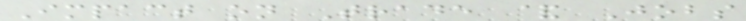Impact on Trade & Jobs
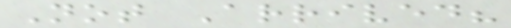Not Arrived?
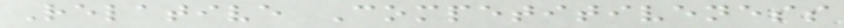Relative Competitiveness
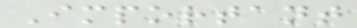Important
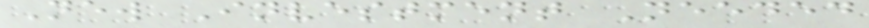New Investment Needed
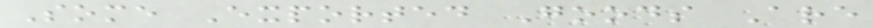Some Exported Goods Are
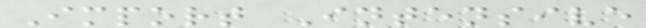Import Intensive
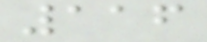116
